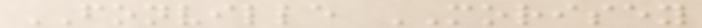FONVILLE MORISEY
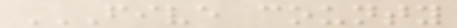FIVE COUNTY
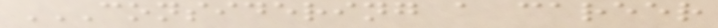CONSIDERING A CAREER
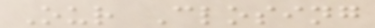Our Closing
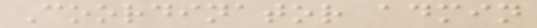Coordinator admin
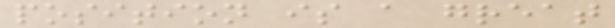position is a great
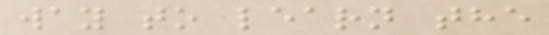way to learn the
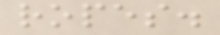ropes.
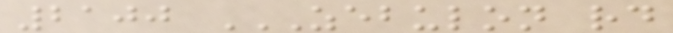2100 ZEBULON RD
